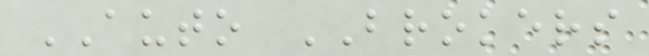AUTO BROKERS
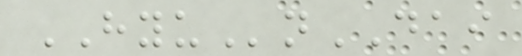HYUnDAI
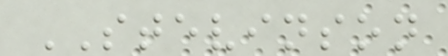STEVINSON
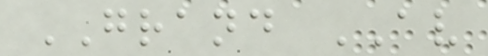GRAND AV
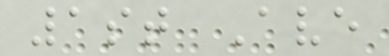1st Ave
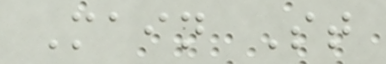Main St
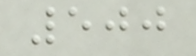500
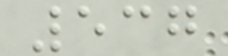537
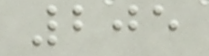205
